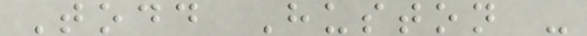Todd Huston -
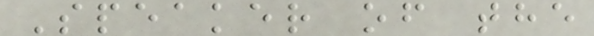Speaker of the
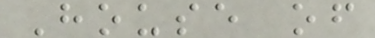House of
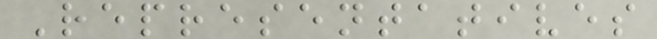Representatives
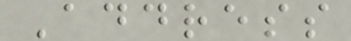Address
